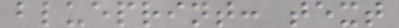blueprint: text
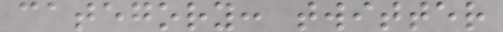category: twitter
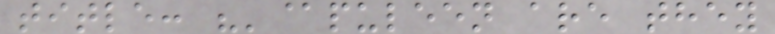title: "'@puleen are they
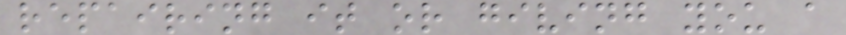repairing it or giving you a
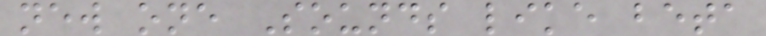new one Sounds like beta
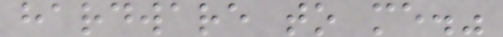hardware to me."
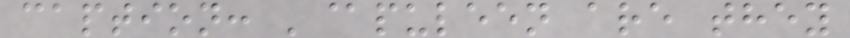caption: '@puleen are they
